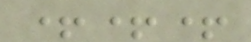+++
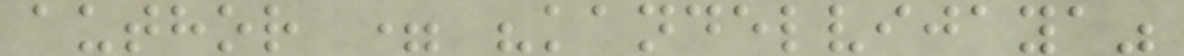author = "kandelvijaya"
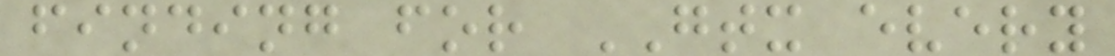finding for GTX every
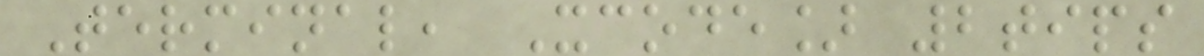Terminal, Xcode] 2tips
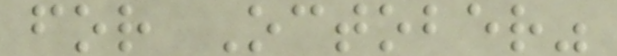for October"
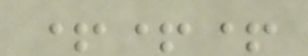+++
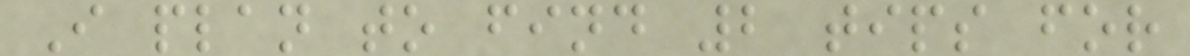I plan to find 2 tips for
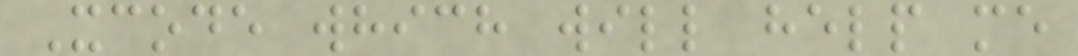Xcode which will help me
